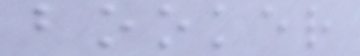booker
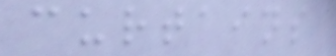curtains
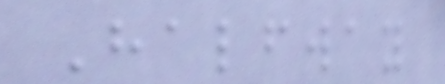Halfway
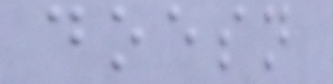doesn
